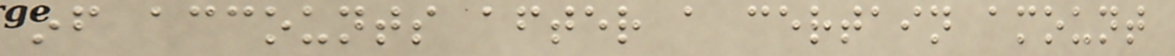of accounts after a certain amount
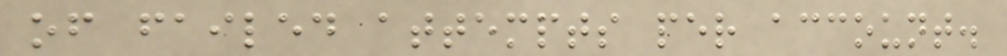of failed attempts per account.
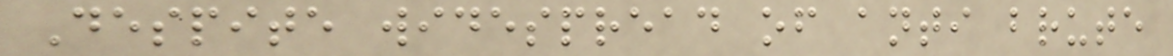Despite widespread of anti brute
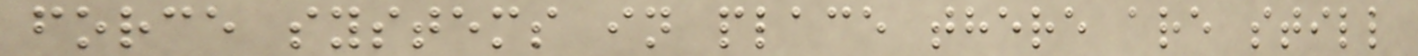force systems in place there are still
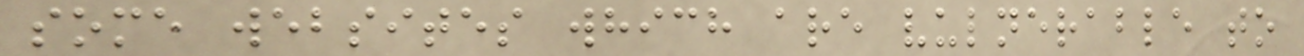some websites which are vulnerable to
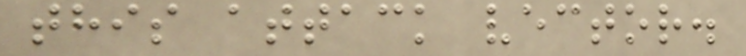this attack vector.
